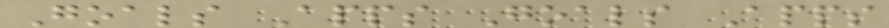Goals Apps Goals Apps
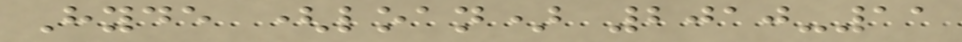Hyde (loan) 2010-11
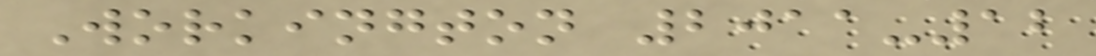Workington 2011-12
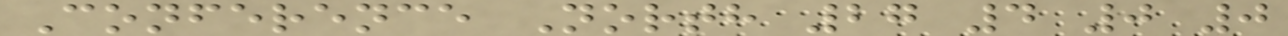Conference North 27 4 0 0
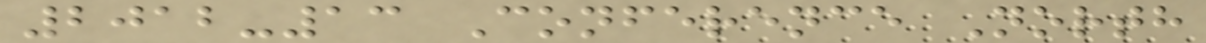2012-13 Conference North
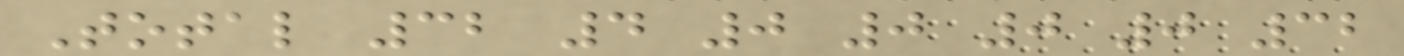Total 32 4 0 0 0 0 32
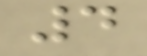4
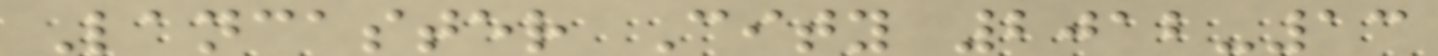Lancaster City 2012-13
